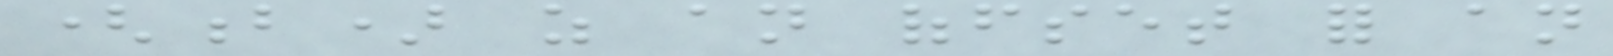(b) as an offset for an
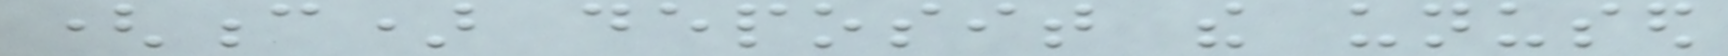(c) deposit the unused
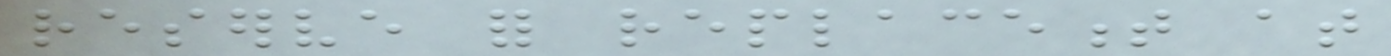reserve for replacement at
